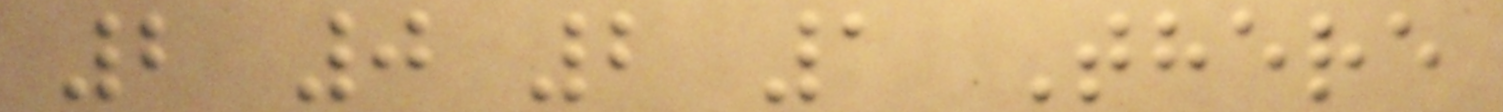2 0 2 1 There
